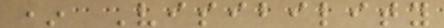* Visibility
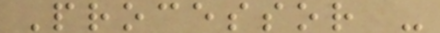Processor -
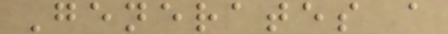Generates a
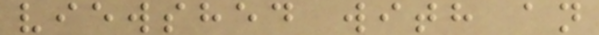viewshed with an
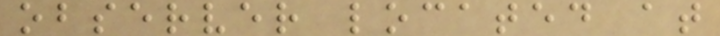observer located at
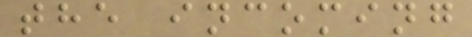the incoming
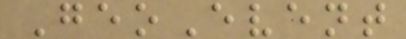GeoEvent
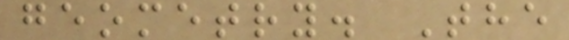geometry. The
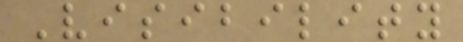Visibility
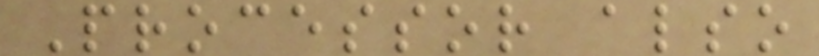Processor also
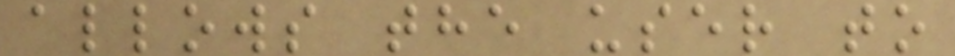allows the user to
